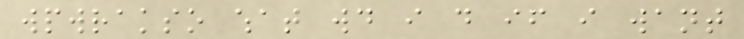wpwrakso what would i do if i want
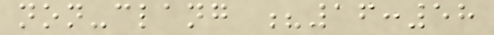non-clang ?16:58
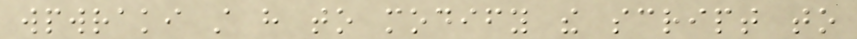wpwraki still have to modify the script to
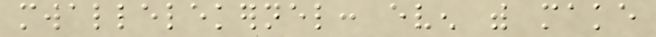mwallelekernel: even with make
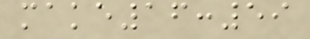make16:59
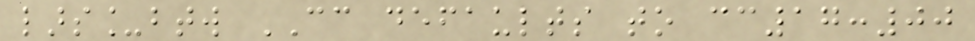lars_btw CC defaults to cc17:00
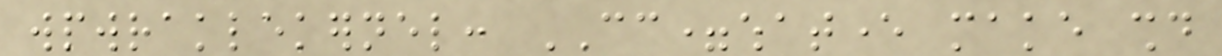wpwraklekernel: CC=whatever make should
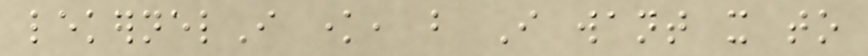lekernelI know, but I want it to
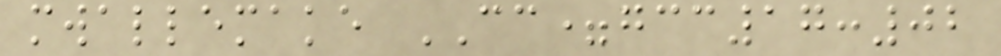mwallemake CC=gcc17:02
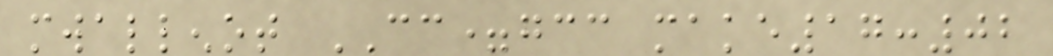mwallenot CC=gcc make17:02
